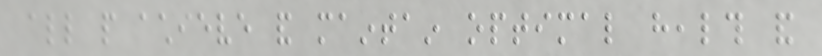all people achieve and maintain optimal health and
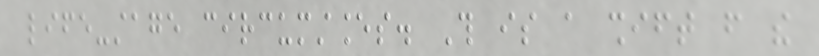life-stage circumstances. This is a shift from the
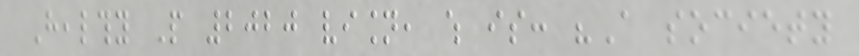Healthy People 2020 vision, which is: "A society
